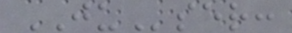JUser:
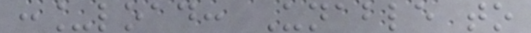:_load: Unable to
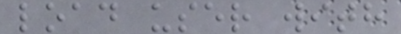load user with
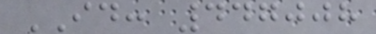ID: 447008
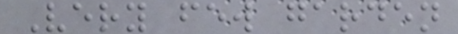Very few garden
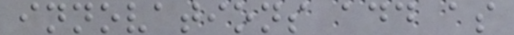innovations add as
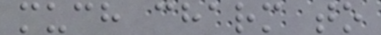much charm to
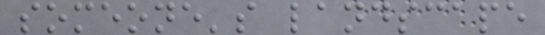someone's landscape
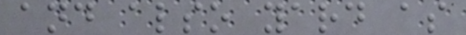and also yard as
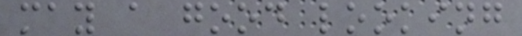may a good looking
